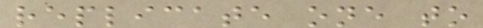replicate one to
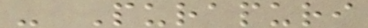- Purapuri
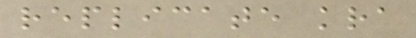replicate kra
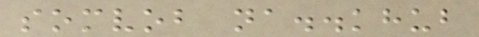somvob na..khub
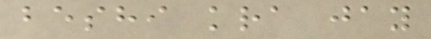beshi kra jay
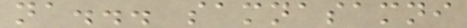na... samnasamni
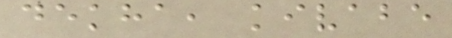dekha, kivabe
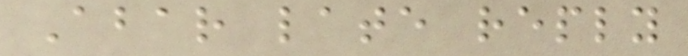Abar late reply
